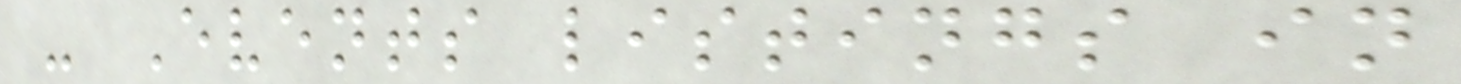- Events listings in
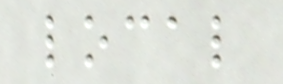local
